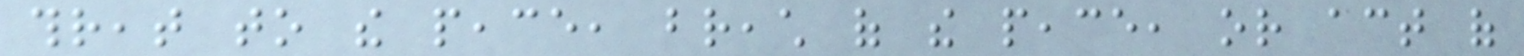threat to the peace, breach of the peace, or act of
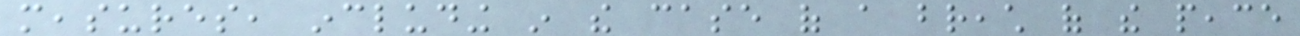measures, including in the case of a breach of the peace
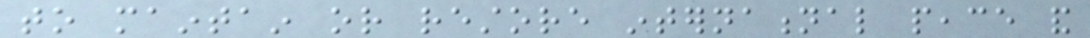to maintain or restore international peace and
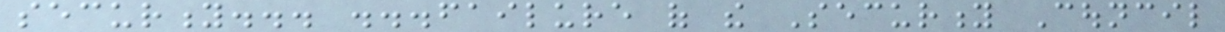security... ...failure of the Security Council
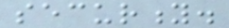security.
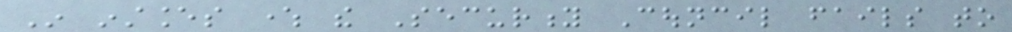In instances where the Security Council fails to
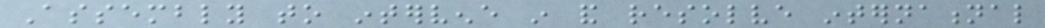Assembly to intervene in and resolve international
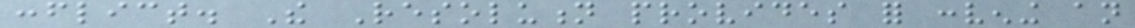conflict. The Resolution provides for convening an
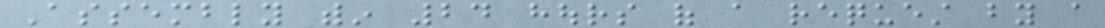Assembly within 24 hours of a request by a
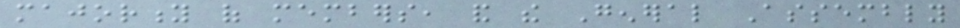majority of members, and the General Assembly
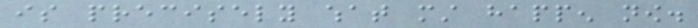is precisely what must happen now.
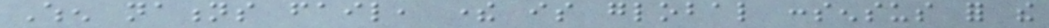When nations fail, there is global consensus for the
